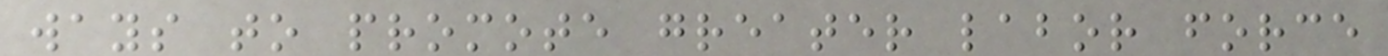ways to promote greater labor force
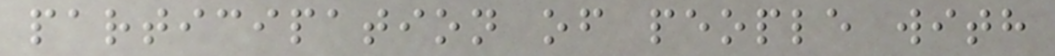participation of people with
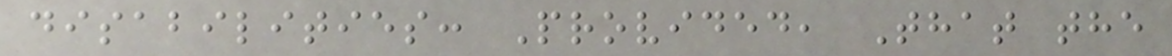disabilities: Provided, That the
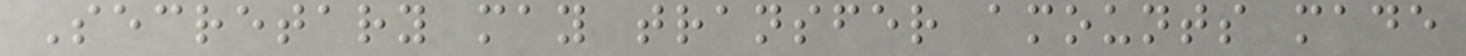Secretary may transfer amounts made
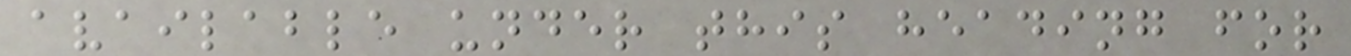available under this heading for
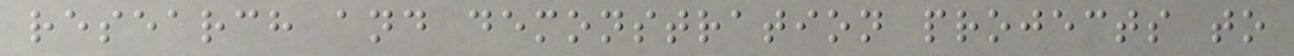research and demonstration projects to
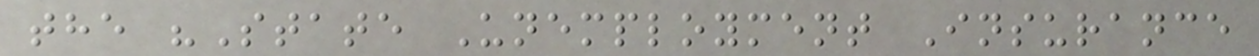the "State Unemployment Insurance
